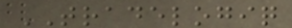TRADELOGIQ
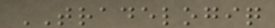TRADELOGIQ
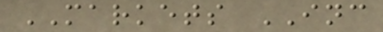MARKETS INC
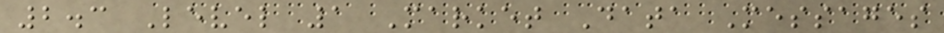2.3 Level 1 Market Data Messages
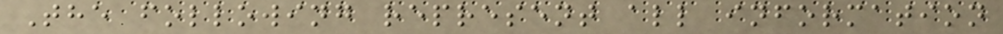The following represent all information
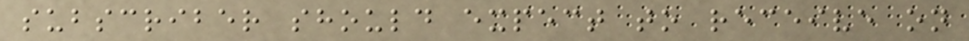subscriber should expect to receive on
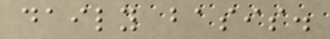daily basis.
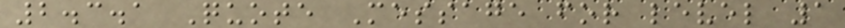2.3.1 Quote Message for level 1
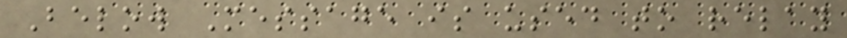Below Message is used to relay
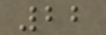22
